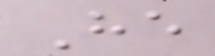He
